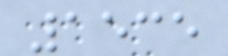1535
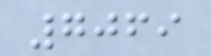7069
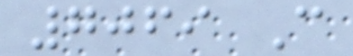7069 C
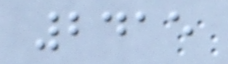2415
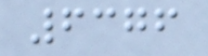6376
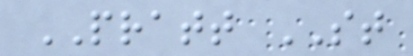PRATT ST
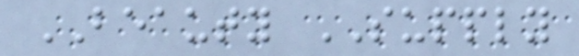BEAUTY SUPPLY
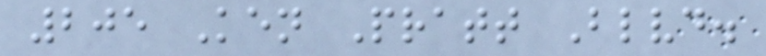205 Ken Pratt Blvd.
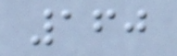160
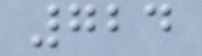724
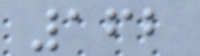162
